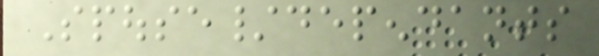Spouse/dependants
